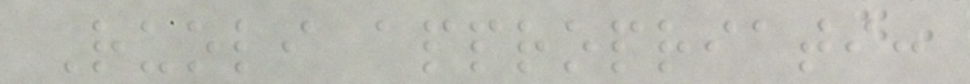Ruoli appropriati:
